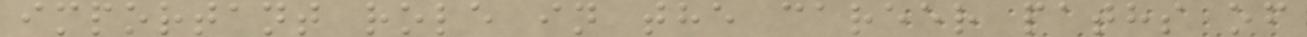important role in the career paths of
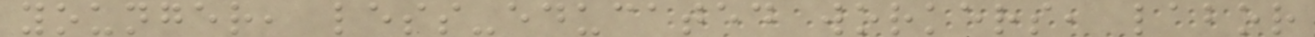younger, less-educated workers, labor
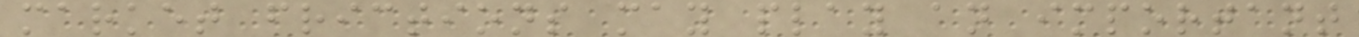market frictions may play an important
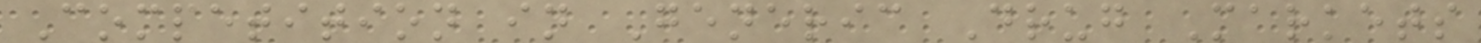Competition in Generic Drug Markets
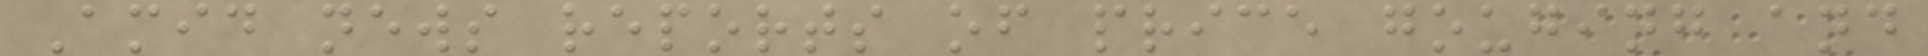Amid news reports of price gouging and
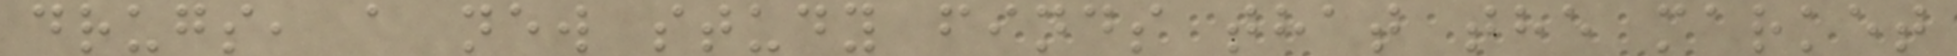drugs, a new study finds that the market
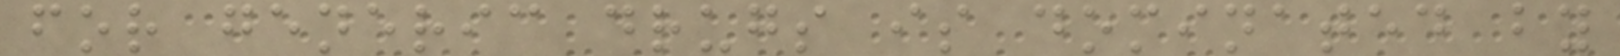for generic drugs is dominated by
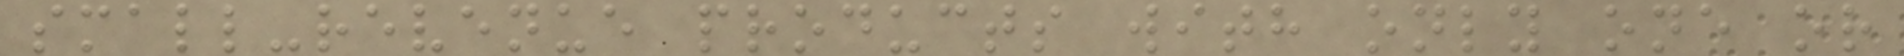small-revenue products with only one or
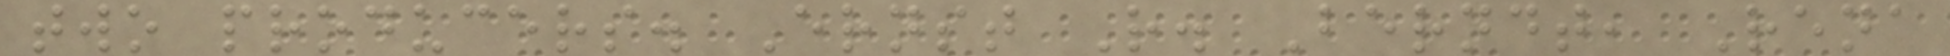two producers. Ernst R. Berndt, Rena
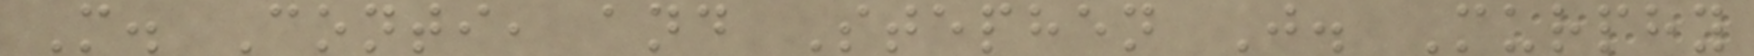M. Conti, and Stephen J. Murphy
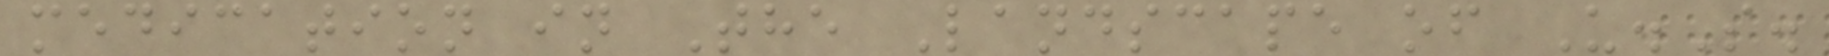medication in The Landscape of U.S.
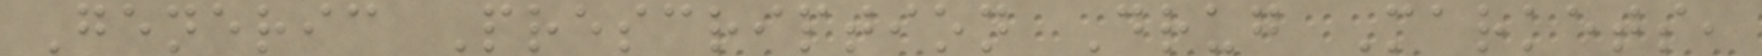Generic Prescription Drug Markets,
